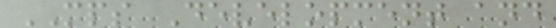MPS Development and
